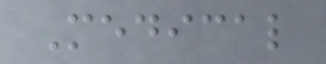Medical
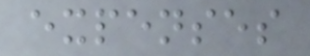expenses
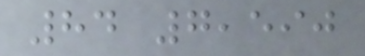84 7,590
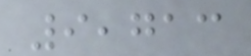9,713
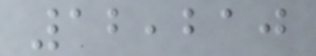12,210
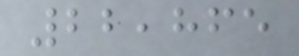22,865
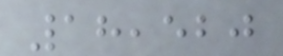18,520
